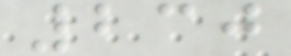230
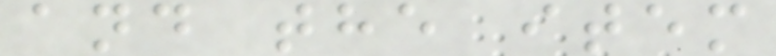and the item
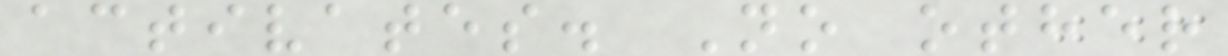activates. No other
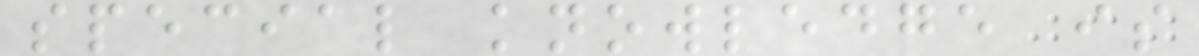special knowledge is
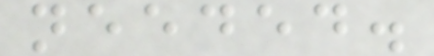needed.
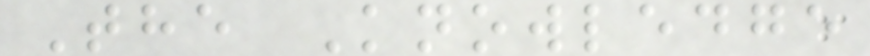The Knowledge
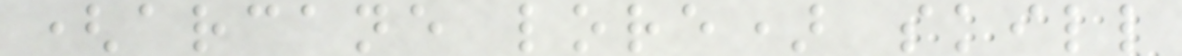(arcane lore) skill
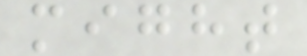might
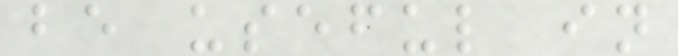be useful in
